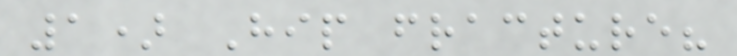1) Hip fracture?
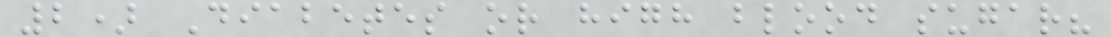2) Diabetes or high blood sugar?
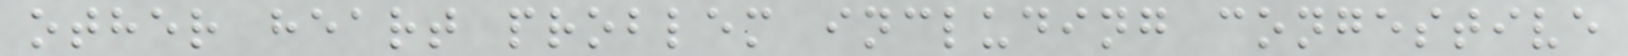other heart problem including congestive
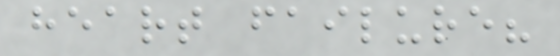heart failure?
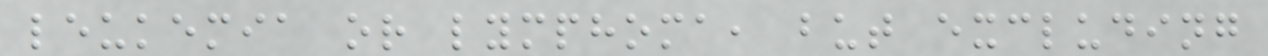leukemia or lymphoma, but excluding
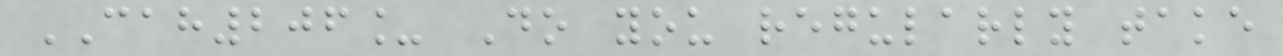CAH206_ Do you regularly take
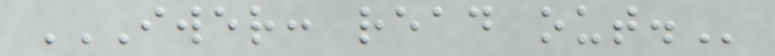IWER: READ OUT.
